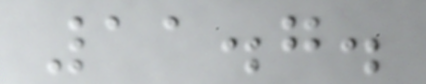11.7.
